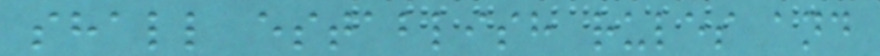shall establish rules and
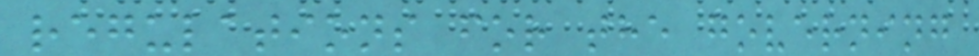regulations for the governing
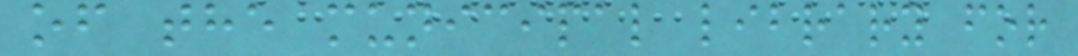of the municipal library for
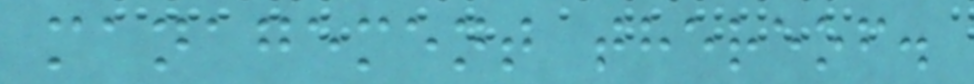management thereof.
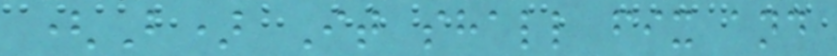(B) It shall fix and
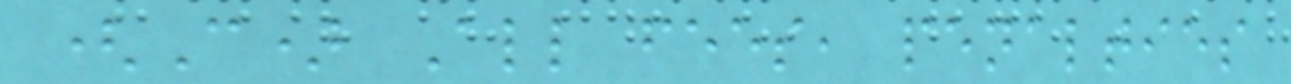(C) All fees, penalties
